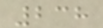238
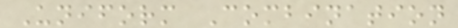Uniform Combination
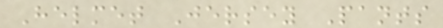Helmet Jersey Pants
